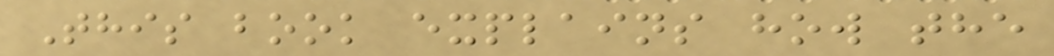This book explains how the
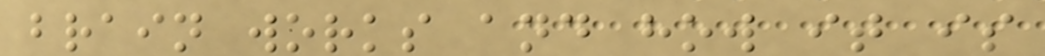brain works and how it is
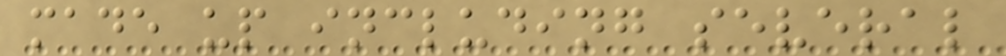made up including several
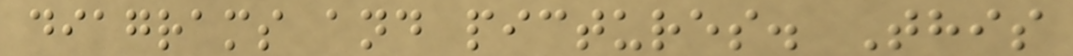diagrams and pictures. This
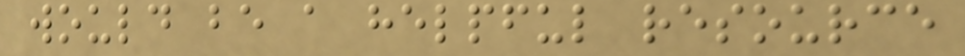would be a helpful resource
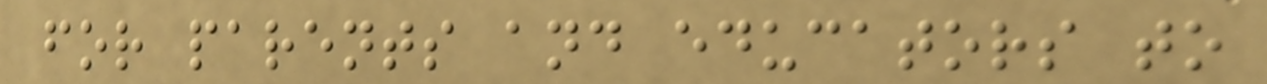for parents and educators to
